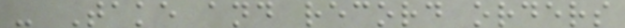- Take and record orders
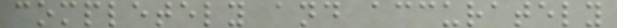completely and accurately
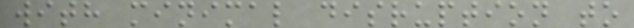with minimal disruption to
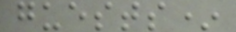guests*
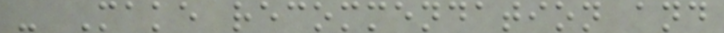- Make recommendation and
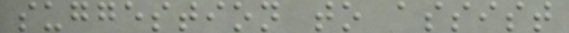suggestion to assist
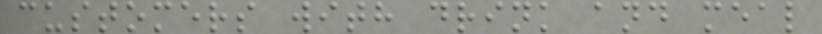customers with drink and meal
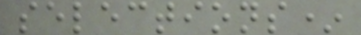selections*
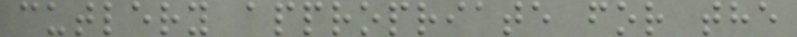cutlery appropriate for the
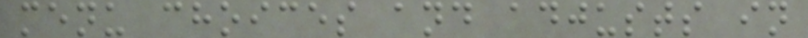menu choices and adjusts in
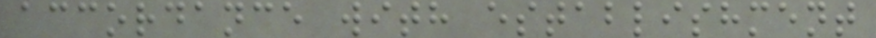accordance with establishment
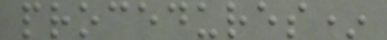procedures*
